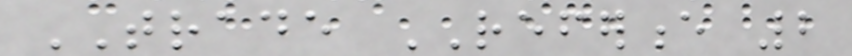TRADE REFERENCE 2
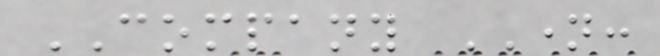COMPANY NAME:
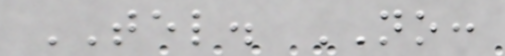TEL. NO:
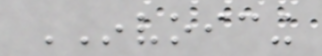INVOICING
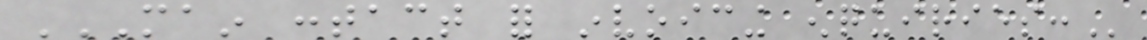MAIN CONTACT FOR INVOICING ENQUIRIES:
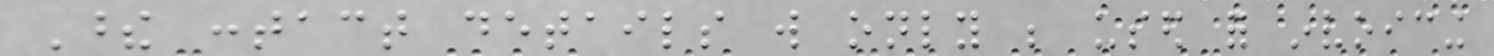These contact details will only be used for invoicing
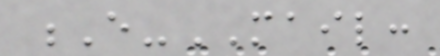E-MAIL:
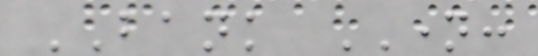BANK NAME:
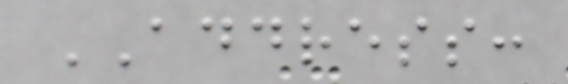ADDRESS:
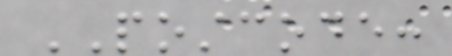POSTCODE:
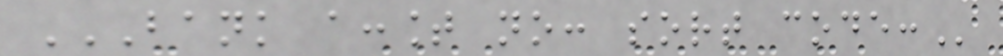BANK ACCOUNT NO: SORT CODE:
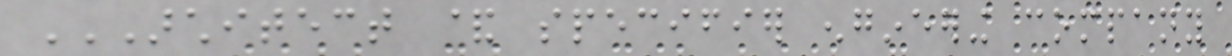ARCHITECT & SPECIFIER ENGINEERING COMPANY
